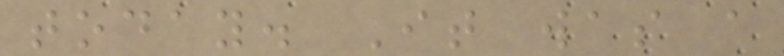today. It was a
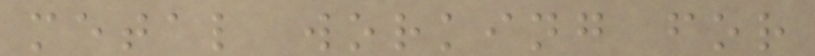metal working for
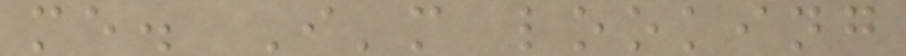me. I'm looking
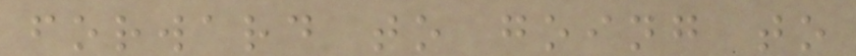forward to going to
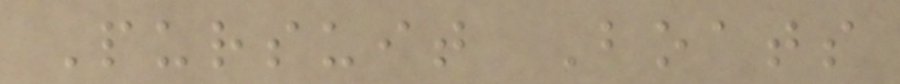Pursuit Boats
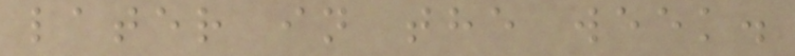later in the week.
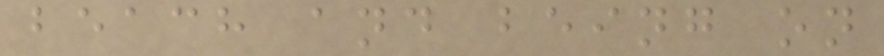beach and being on
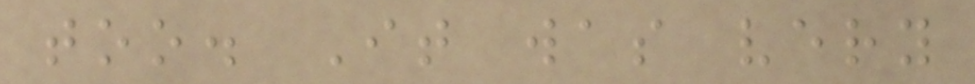too. It was very
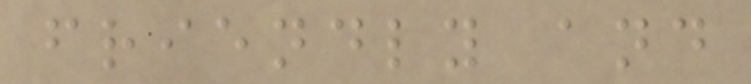friendly and
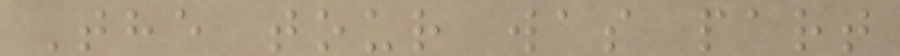The tour was part
